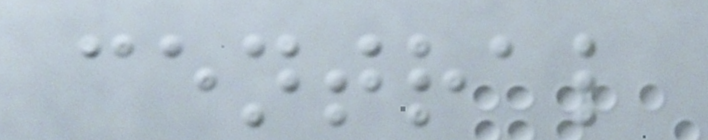central
